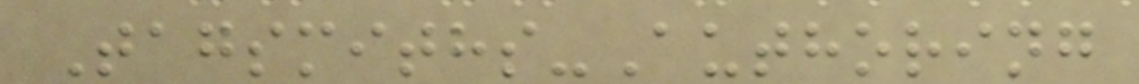Tagsmiths-Authoring
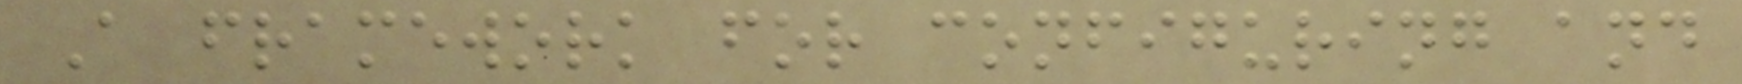A framework for configuring and
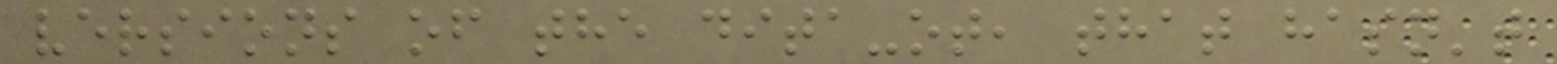versions of the dita-ot, that hasn't
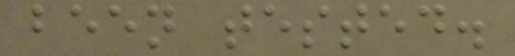been tested.
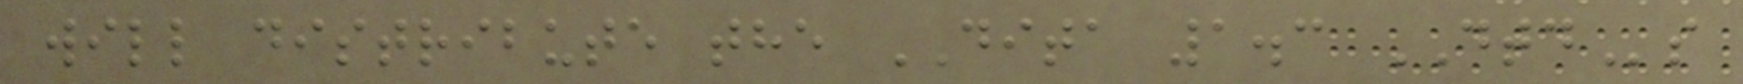will distribute the DITA 1.3 DTDs
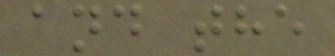and the
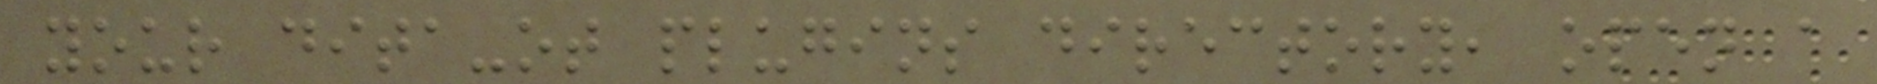your dita-ot plugins directory, open a
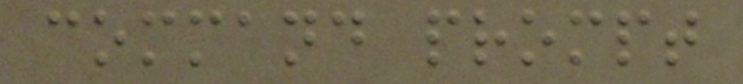command prompt
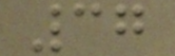37
